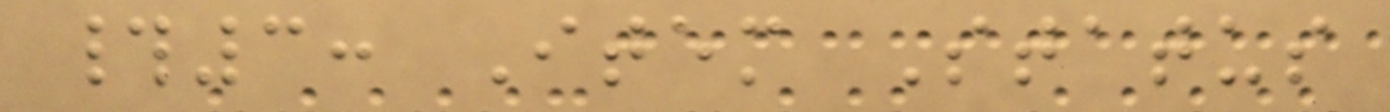#3: Item Status
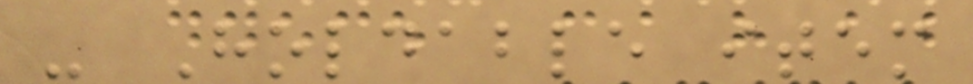- Holdable item
